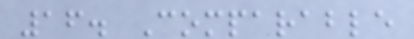16. Comparable
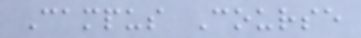Campus Course
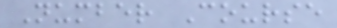Number Course
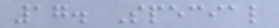17. Special
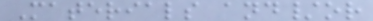Materials and/or
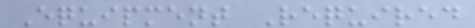Equipment Required
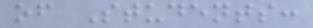of Students:
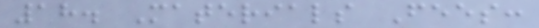18. Materials Fees:
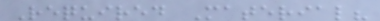Required Material?
